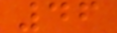46
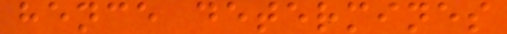hence determines
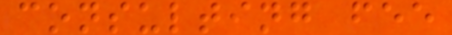consulting fee
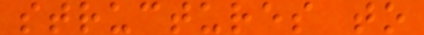structures to
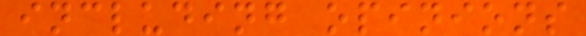including opinions
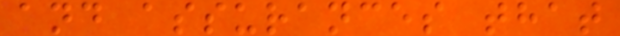and assurances that
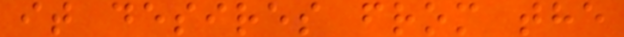it desires from the
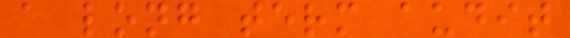a long term audit
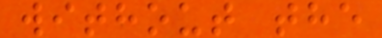without the
